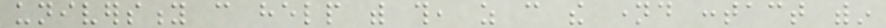university can help with this, as can the named contact within
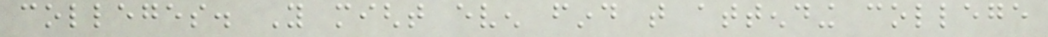colleges. You might even find that attending college
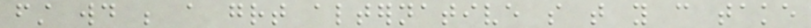first would be a great alternative so that you can take
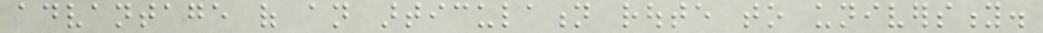advantage of an articulation route to university.
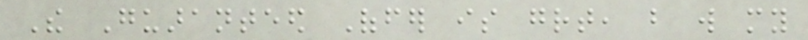The Guaranteed Offer is great, but will my
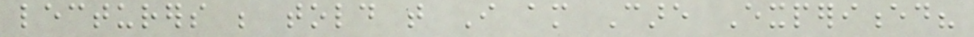lecturers be told that I am Care Experienced?
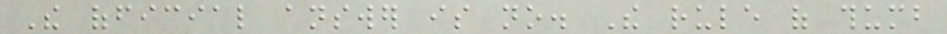The official answer is no. The rule of thumb
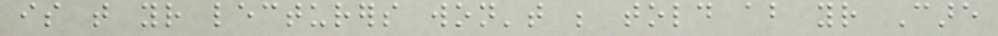is that your lecturers won't be told about your Care
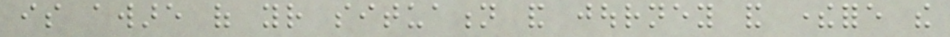is aware of your situation and journey and therefore the
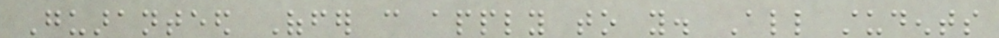Guaranteed Offer can apply to you. All students
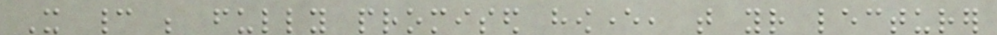It cannot be fully promised however, that your lecturer
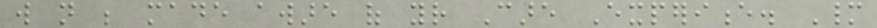will not be made aware of your Care Experience. Many
